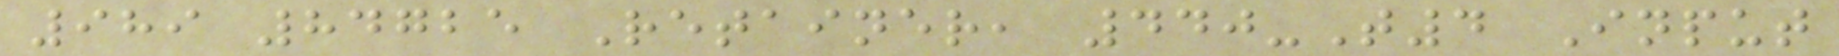989 84725 Retainer, 440-T4 Input
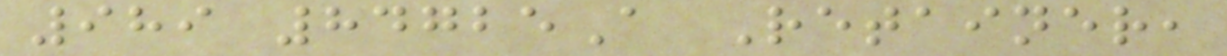989 84725A Retainer,
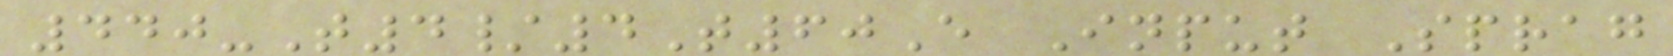440-T4/4T60E Input Sprag
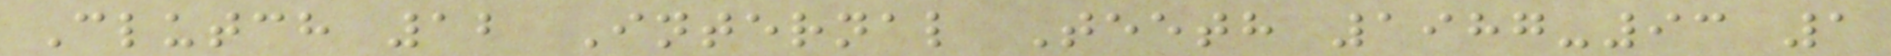Clutch 12 Internal Teeth 1987-93 1
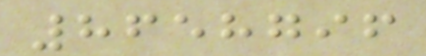8658796
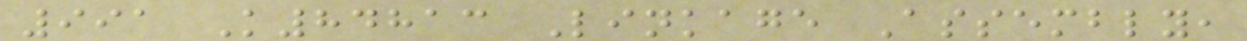991 K84813 Linkage Assembly,
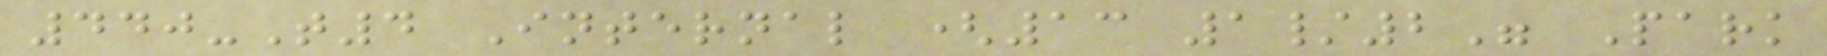440-T4 Internal (13 1/2" Park
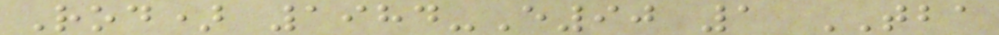Rod) 1984-E90 1 TBA
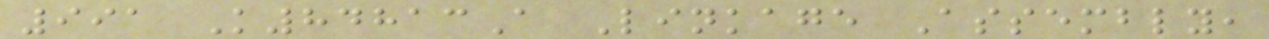991 K84813A Linkage Assembly,
